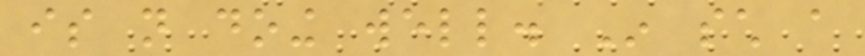is not doing well. In such a
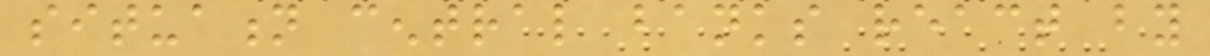situation central banks react by
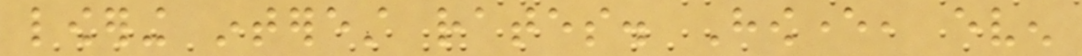lowering interest rates. However, even
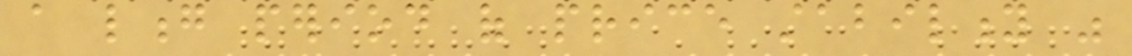a long period of price stability was
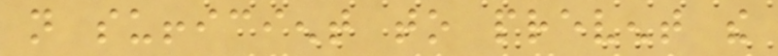not sufficient to prevent the
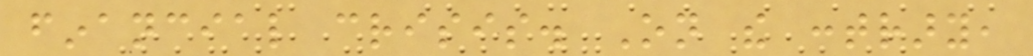financial crisis. On the contrary,
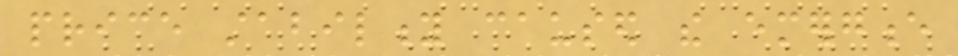price stability caused the emergence
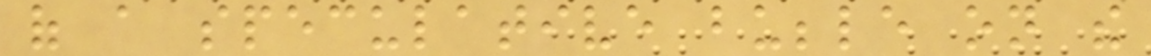of a speculative bubble on the
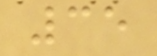35
